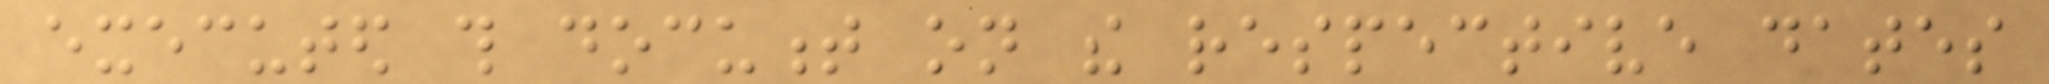executed this document on the respective dates
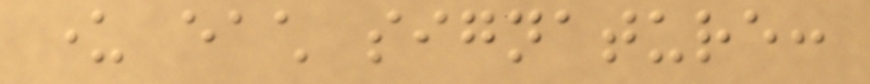under each signature:
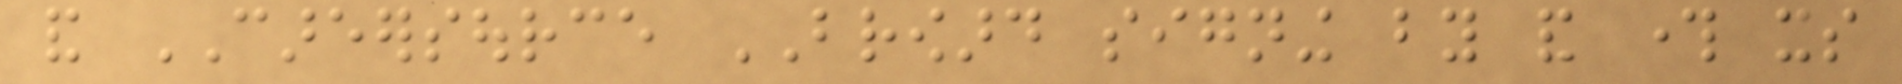and CAREERSOURCE BROWARD signing by and through its
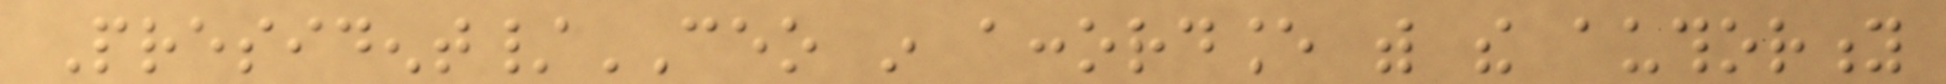President/CEO in accordance with the authority
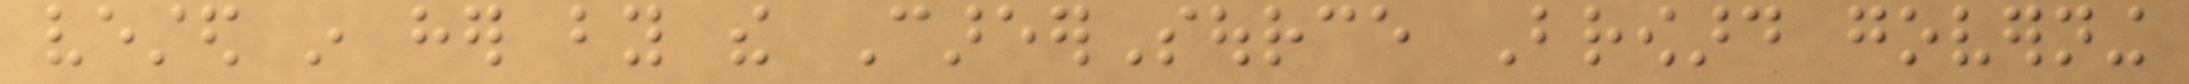vested in her by the CareerSource Broward governing
